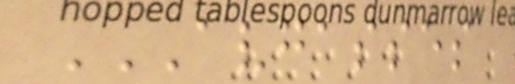AVGASSES
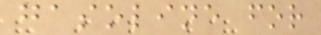gasoline for
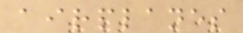airplanes
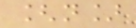[n]
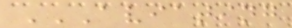AVIATING
